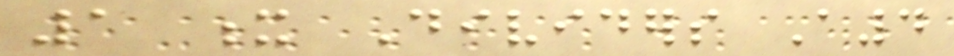1 x Dividers A4
